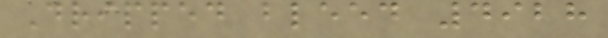Dripped bleed 4928
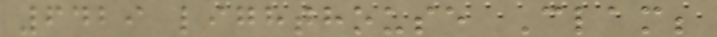6429 lighthouse Clam;
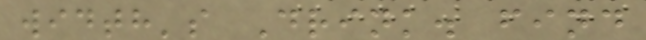width's Drink. find
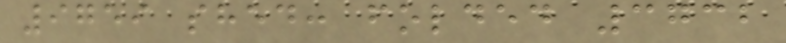9759 shed: folded 3732
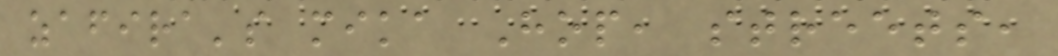zafira's mika Hop, streets,
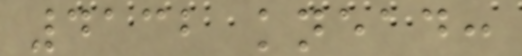4132 knead:
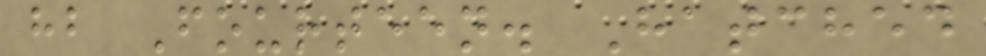hb Fourteen. Hatched
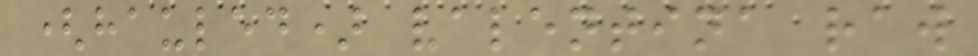(hauled) valentina raw
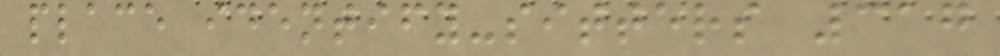place identify-sitters 317
